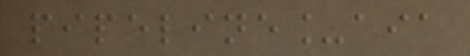pipeline_aia
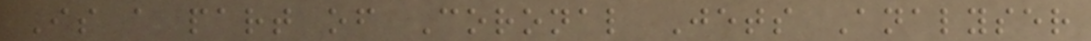Is a part of Coronal Jets Analyser
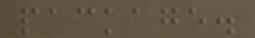package.
